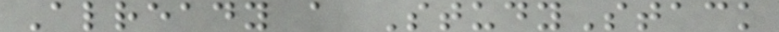Already a StudyStack
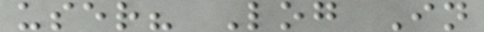user? Log In
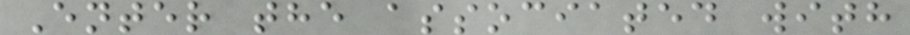Enter the associated with
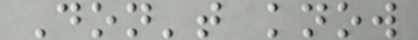Don't know
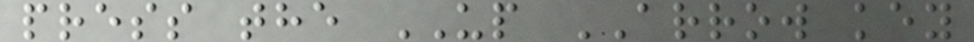press the UP ARROW key
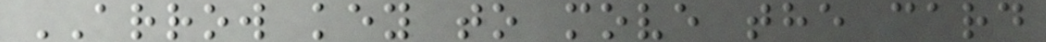ARROW key to move the card
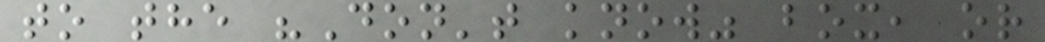to the "Don't know" box, or
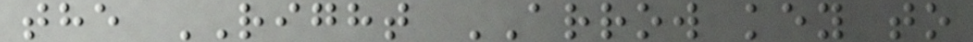the RIGHT ARROW key to
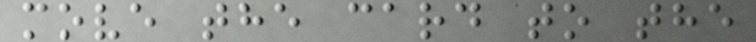move the card to the
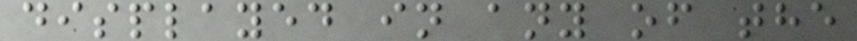displayed in any of the
